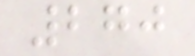270
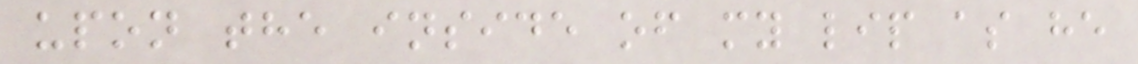upon the inside of my lip as he
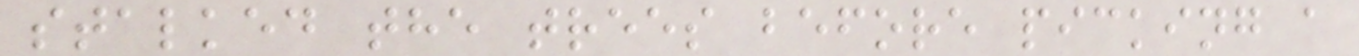stalked the trees before picking a
